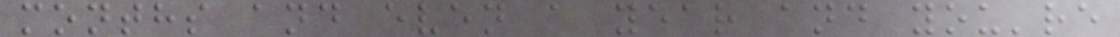months and even a year and you're
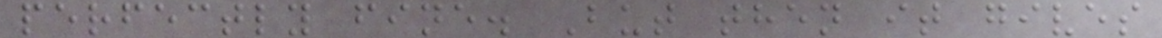perfectly fine. But then it gives
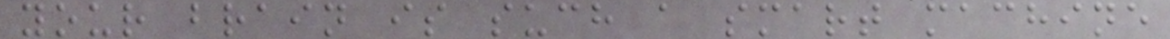your brain is such a smart machine
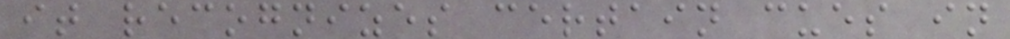it recognizes certain cues in
